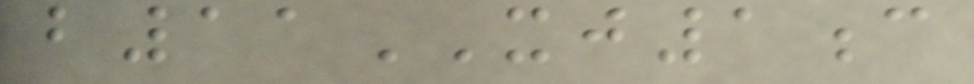b11XJ1c
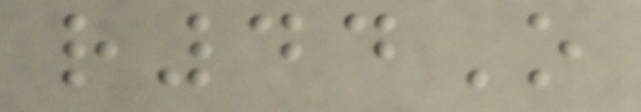r44O
